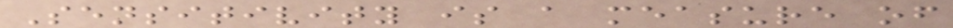Sensitivity is a measure of
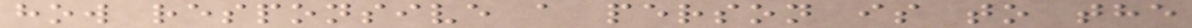how responsive a person is to the
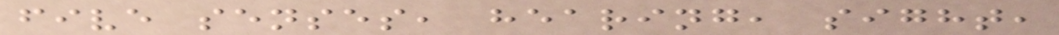five senses, hearing, sight,
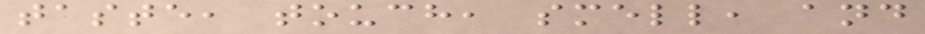taste, touch, smell, and
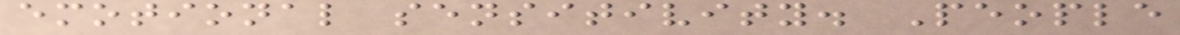emotional sensitivity. People
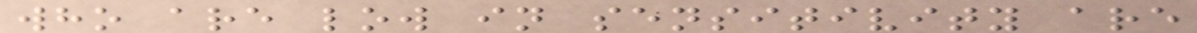who are low in sensitivity are
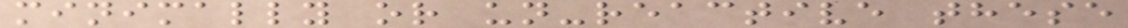minimally or un-reactive these
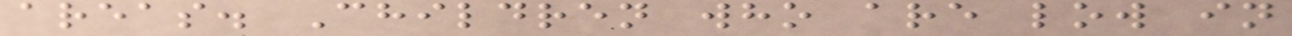areas. Children who are low in
